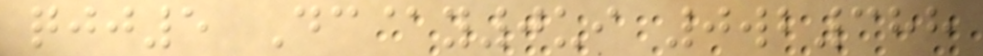qjj5 Dc@y0ui 0wb388
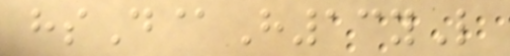hsD@H13yL
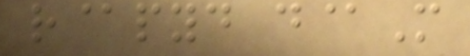r@pyd d@M
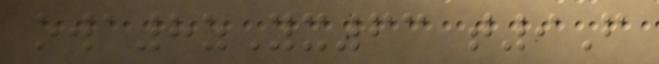owa8zYx63 t9F
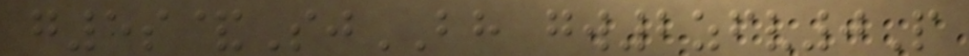g5s&SjBH gw2zfv0P
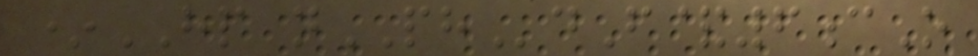*HP nPHdF&6cO
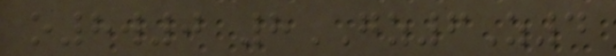o8w0 8GZ6Z4
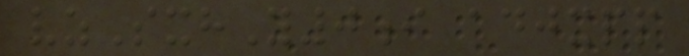vzSxhY0i adjxpp
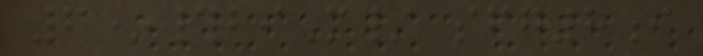6*#biM/ sfg8i
